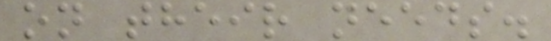on their needs.
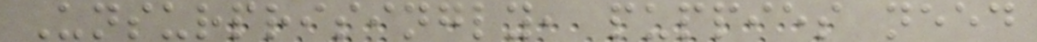Unsurprisingly, puppies need
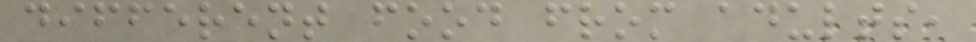different food from adults,
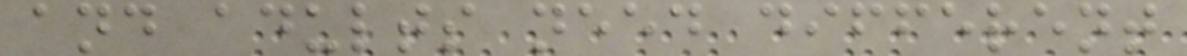and adults need different
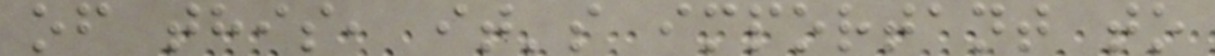of this, it's important to
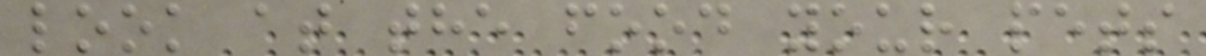look at the food your pets
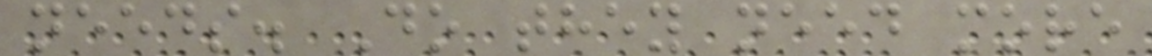needs. Do they need more
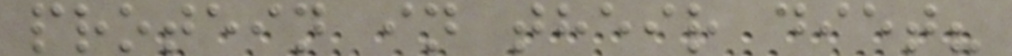protein in their diet?
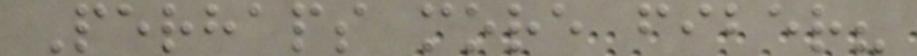Perhaps more fiber?
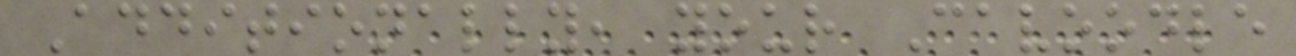Additionally, your Cavoodle
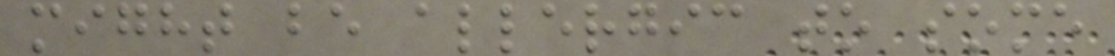might be allergic to some
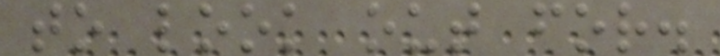to look out for.
